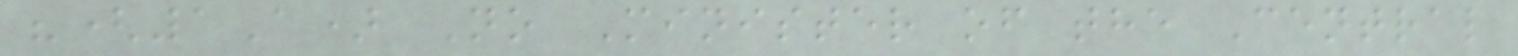"(1A) No Minister of the Central
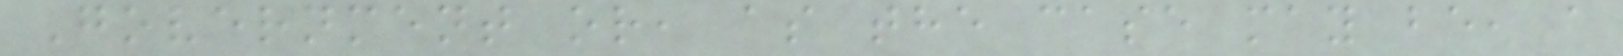Government or, as the case may be, a
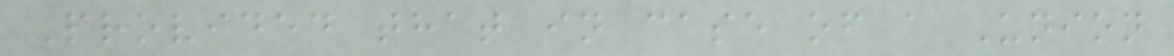Provided that in case of a Union
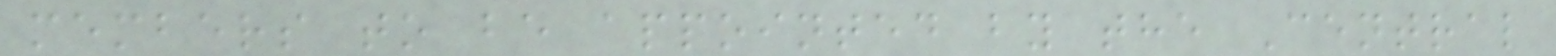members to be appointed by the Central
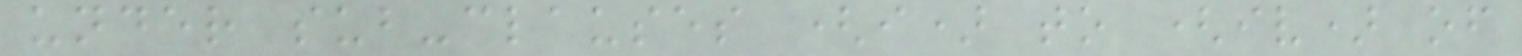under sub-clauses (i) to (iv) of
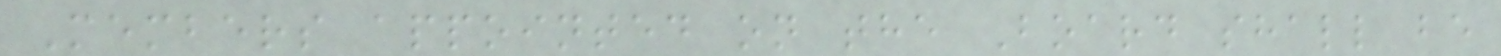Members appointed on the Board shall be
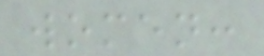women:
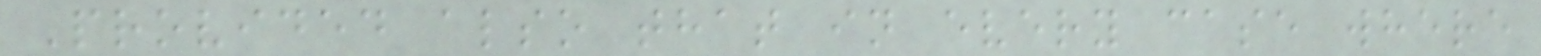Provided also that in every case where
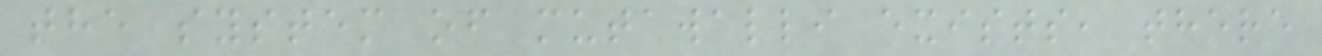the system of mutawalli exists, there
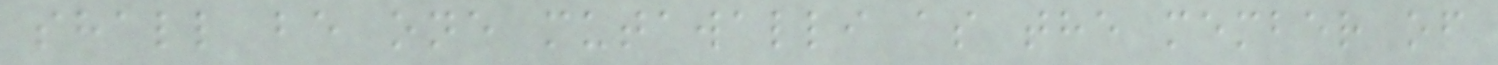shall be one mutawalli as the member of
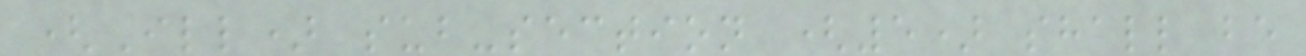(Ill) sub-section (5) shall be
